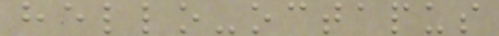hello-octapus
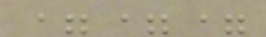===
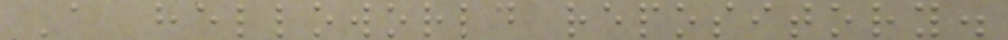A helloworld repository.
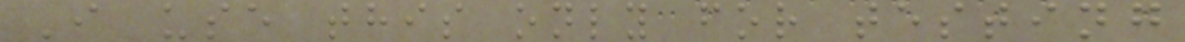I use this only for testing
